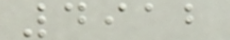4912
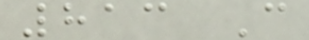813 C
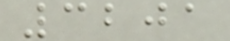3201
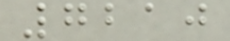7210
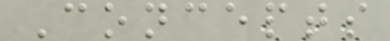Concepts
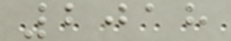2018
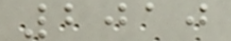2010
